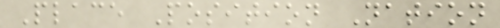Place Position Nation
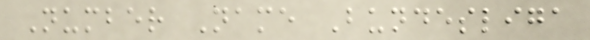Number Name Bundesliga
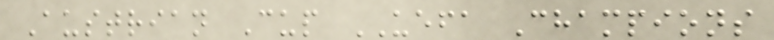Austrian Cup UEFA Champions
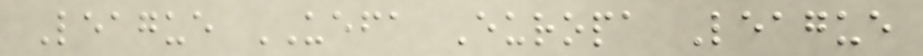League UEFA Europa League
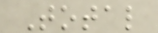Total
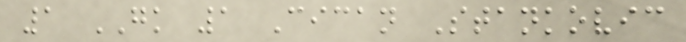1 GK 1 Cican Stankovic
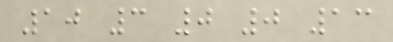10 3 0 0 13
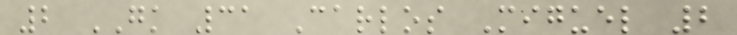2 GK 31 Carlos Miguel 2
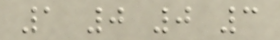1 0 0 3
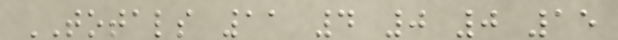TOTALS 11 4 0 0 15
